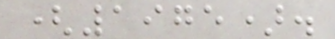(1975).
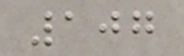107
